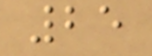25
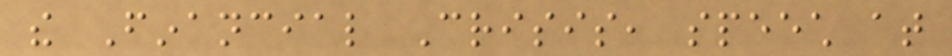the Financial Crisis, speech at
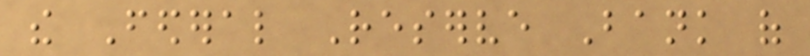the Federal Reserve Bank of
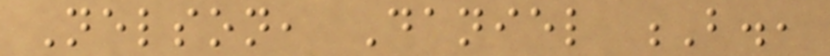Nelson, Daniel B.,
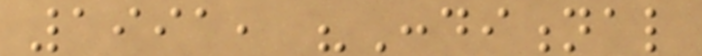1991, "Conditional
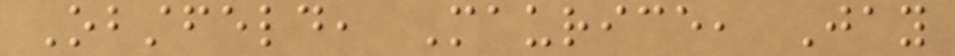Obstfeld, Maurice, Jay
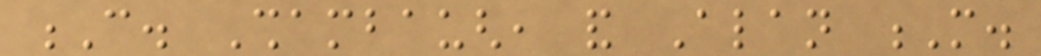C. Shambaugh, and Alan M.
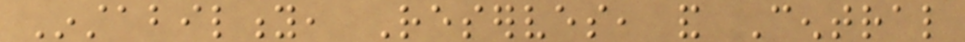Instability, Reserves, and Central
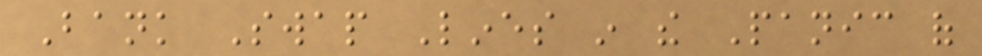Bank Swap Lines in the Panic of
